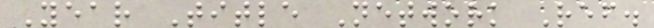Year Title Network Ref.
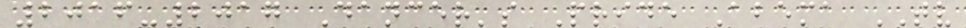2016-2017 Dancer's Pride Abema TV
